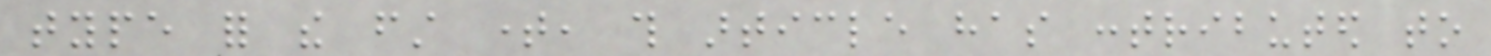type for the first time, this article has contributed to
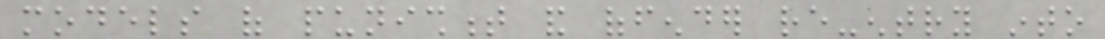models of punishment and offender re-entry into
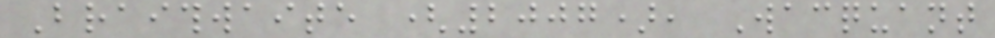Braithwaite (2007), Wacquant
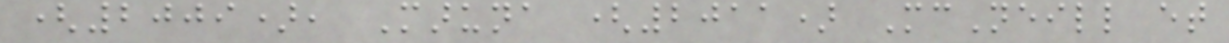(2009), Maruna (2011) McNeill et
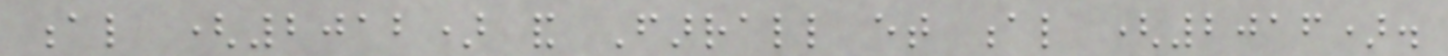al (2012) and Farrall et al (2016).
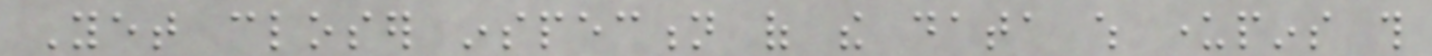Yet closer inspection of the data which underpins this
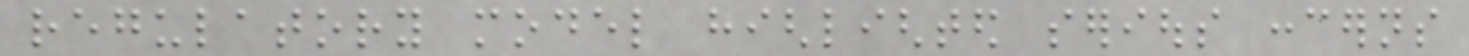regulatory model highlighted serious concerns
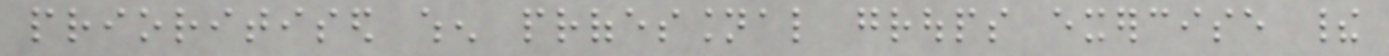prioritised when professional groups exercise their
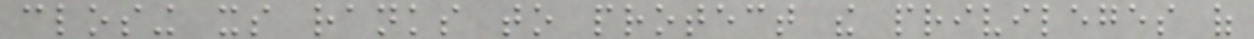closing its ranks to protect the privileges of
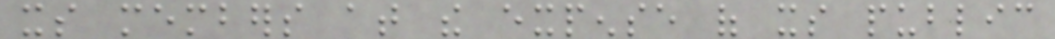its members at the expense of its public
